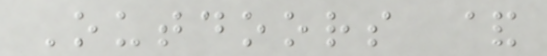Outdoors &
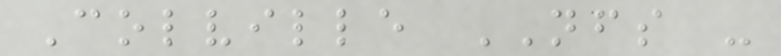Colville NFS -
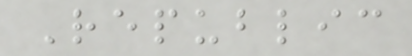Republic
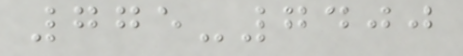775-7400
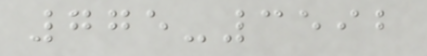775-3592
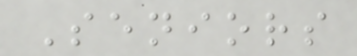Seniors
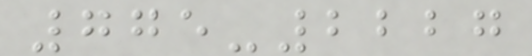775-2227
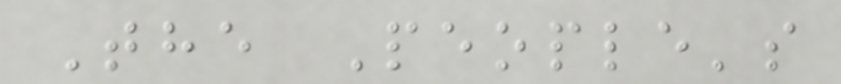The People's
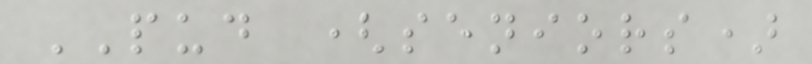PUD (seniors)
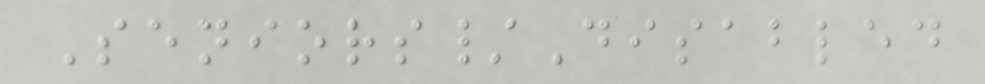Seniors/Disabled
